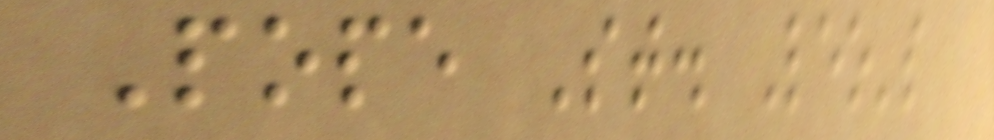Pope St. Leo's
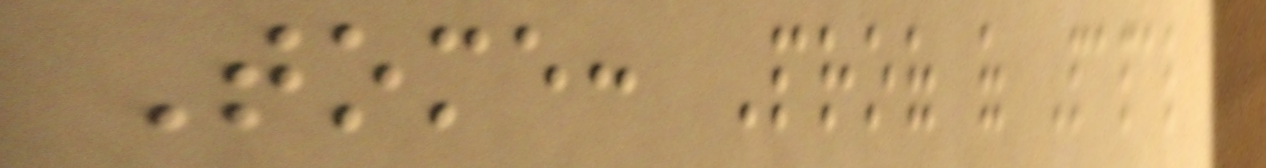Tome: Proof of Papal
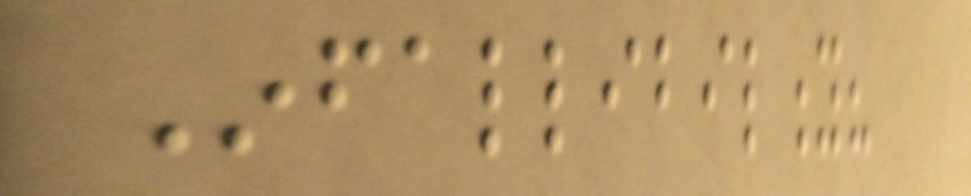Infallibility?
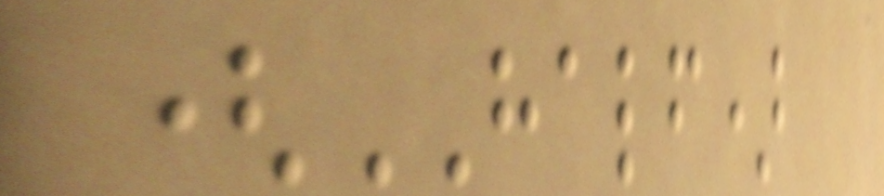(HALF)
